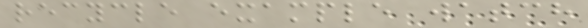recycle example watch
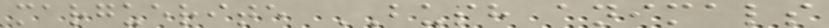marguerite BUSH animals
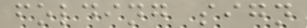folding sign
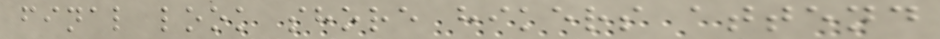final look shore hikers attend
